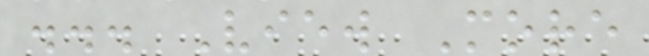... View More
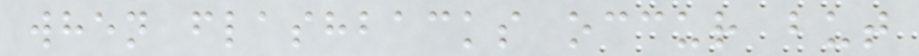when flashbacks occur but
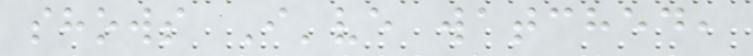shows I've watched,
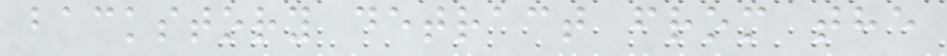backstory detract from the
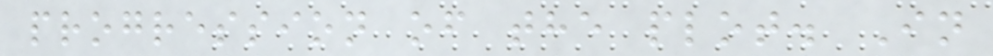progression of the plot. In
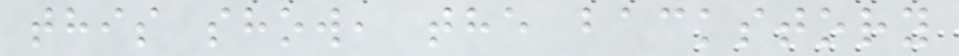this show, the backstory
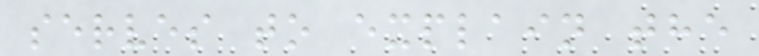serves to explain the
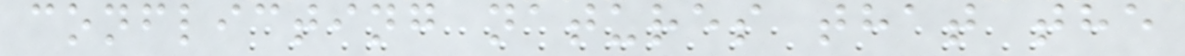conflicting natures that the
